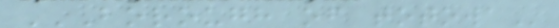BOROUGH OF TOTOWA
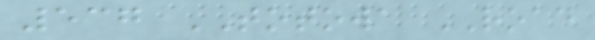537 TOTOWA ROAD
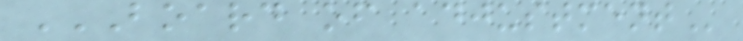BOARD OF ADJUSTMENT
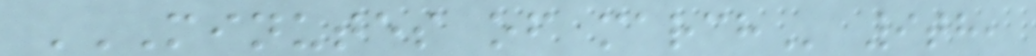MINUTES OF MARCH 9th,
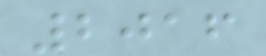2016
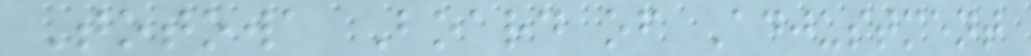Totowa Board of Adjustment
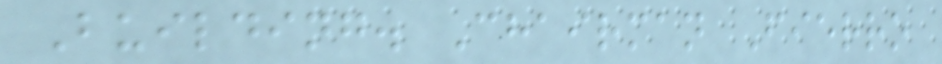Building. Chairman Fierro
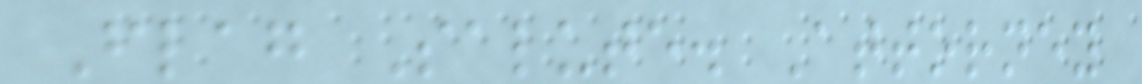Flag Salute. Attorney
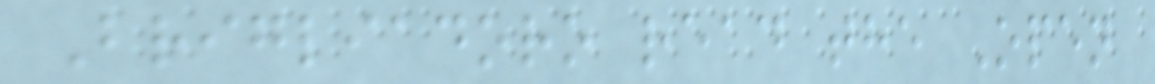Brigliadoro read the Open
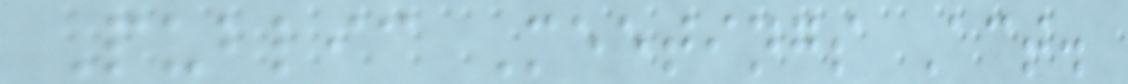Public Meetings Act.
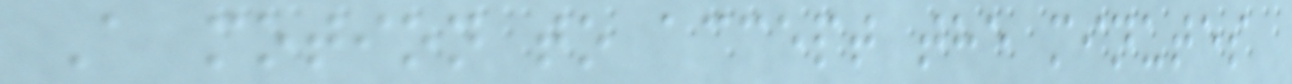A motion to accept the minutes
